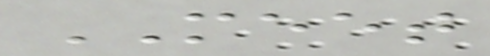MEET
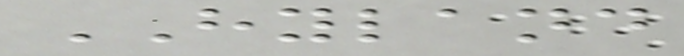HYLAND
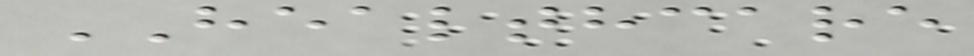HEALTHCARE
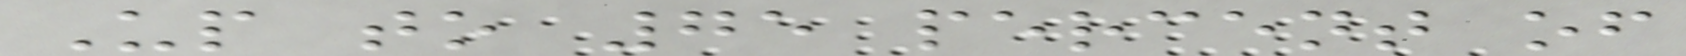Up to 75 percent of
